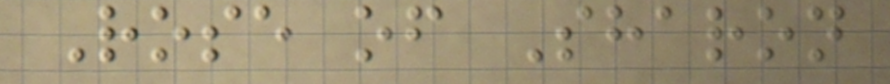Rose of Sharon
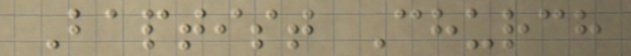Baptist Church
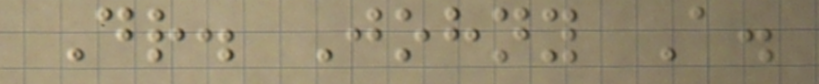Dr. Johny A.
